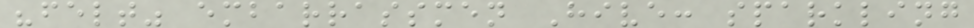"felt" embarrassmen Hive: sparkling
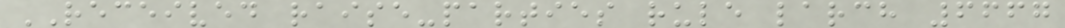RECEIVED raise-parties rule larch 6667
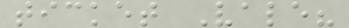ticket Vale?
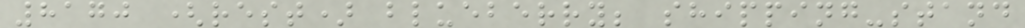8170 (rest) blueberry; shipping-stand
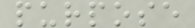purpose
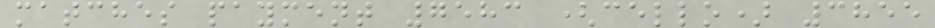matches payment 7583 (cello) 3855
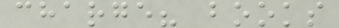charge? books
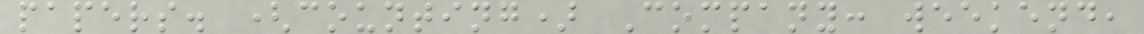papers. (counting) Company: weekend,
